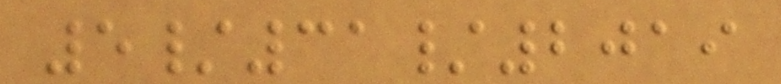5/31/2019
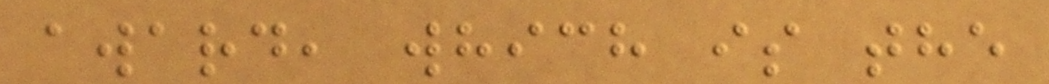award, which is the
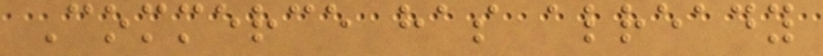Commerce has already
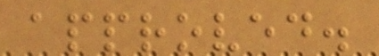approved.
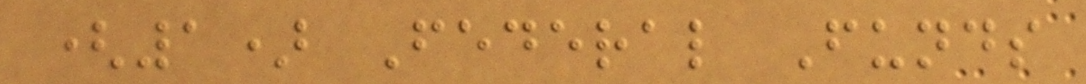(1) Federal Funds
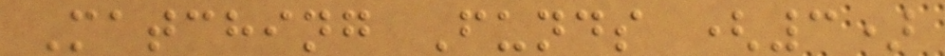Matching Funds (3)
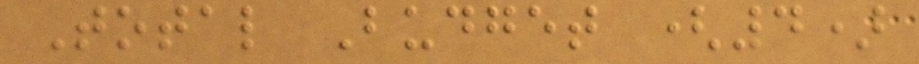Total Budget (4)
